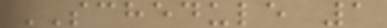SCHEDULE 1
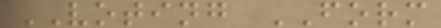VOTING FORM
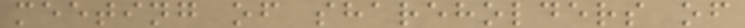meeting of shareholders of
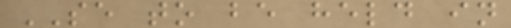SE to be held in
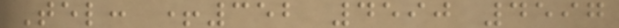Tel: +352 4590 4597
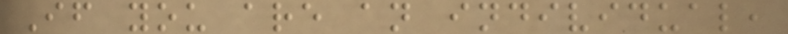If you are an individual,
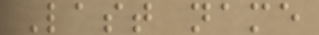Last name
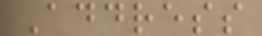Address
